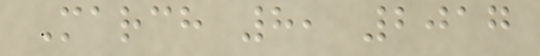March 8, 2017
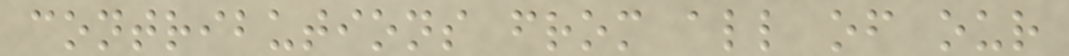contributions from all of our
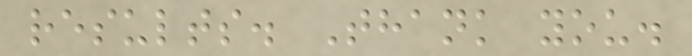results. Thank you.
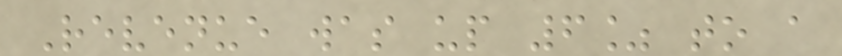Revenue was up 6% to a
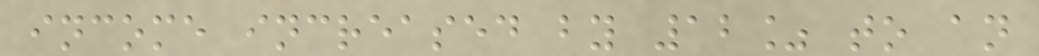income increased by 12% to an
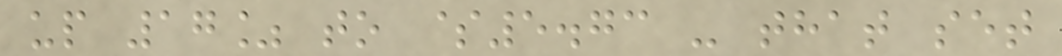up 17% to $5.73 - that set
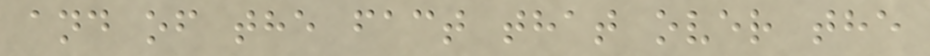and of the fact that over the
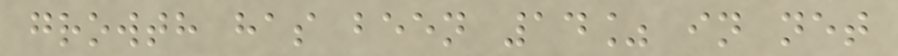growth has been 14% in net
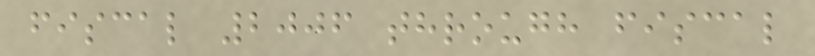fiscal 2006 through fiscal
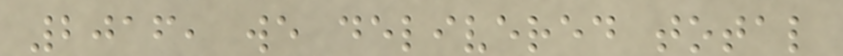2016, we delivered total
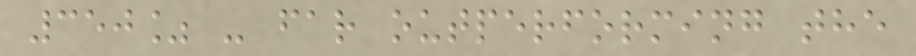350% - far outperforming the
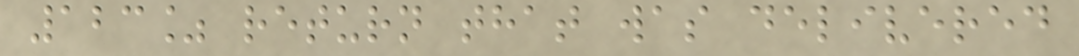123% return that was delivered
